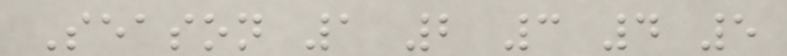Season 1 2 3 4 5
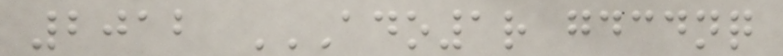2012 ADO1R GDCDNQ
